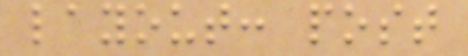layout: post
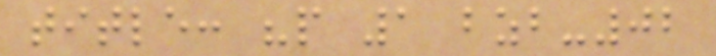title: "p 1 bzb-02
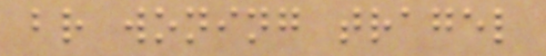br woning tragel
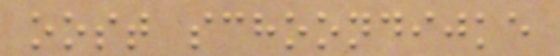oost schoondijke
